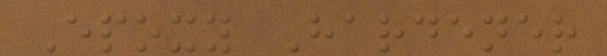Epoxy Hardener
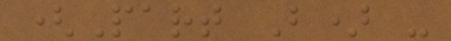(Part B) -
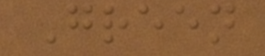Green
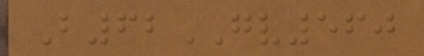B62GV560
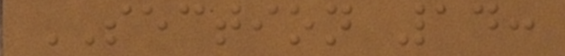SECTION 14:
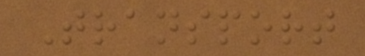Transport
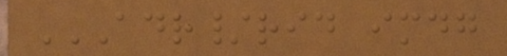ADR/RID IMDG
